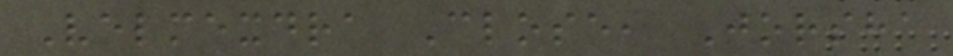Velmexdra Close, Jorsha
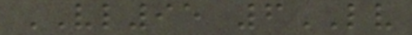VL95 6LV
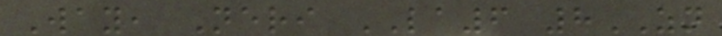Way, Neri LA6 8ZN
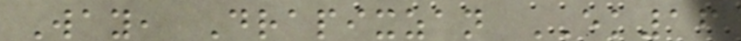Way, Drapixzan EK16
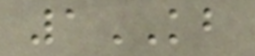1KB
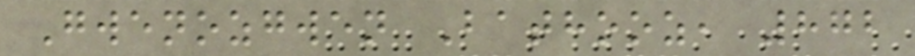Gwenozgwen Bathooz, 872
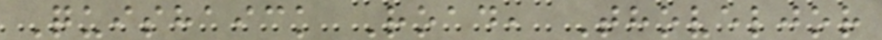Quishaick Road, Thoveljor
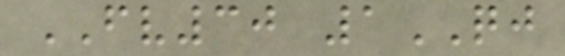FV30 1QJ
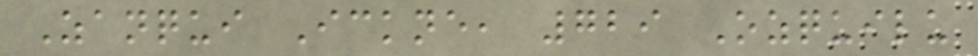Zanqui Ickne, 729 Ozquilu
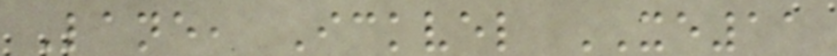Lane, Ickvel XE11
